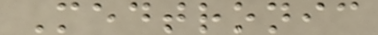Medtronic
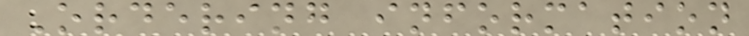Ordering information
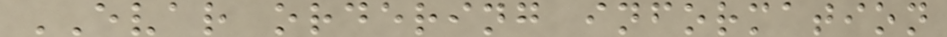EVAR ordering information
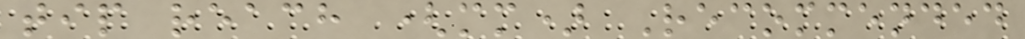tip reach (mm) Recommended
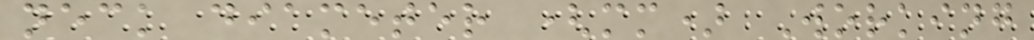neck diameter (mm) Working
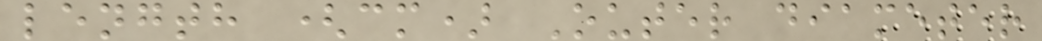length (cm) Outer diameter
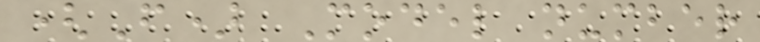(F) Model number
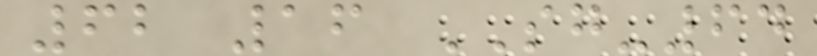62 16 SG-64
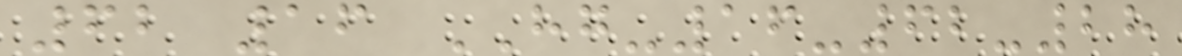62 16 HG-16-62-28
